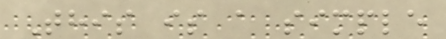This is a simple
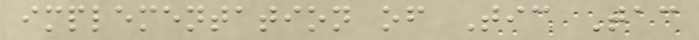implementation of Tic Tac
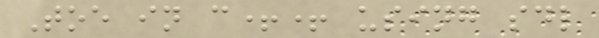Toe in c++ using sdl
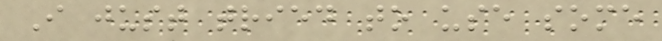I just tried to use some
